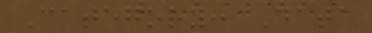Category: Data
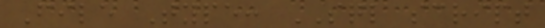File Type: SQL script
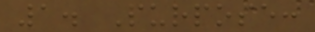1. Purpose:
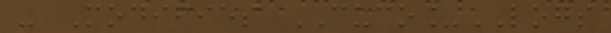- Modifies CUCO_LOGS
